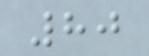80
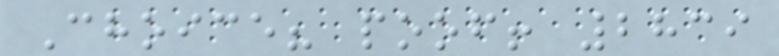Choice? poof! 2839
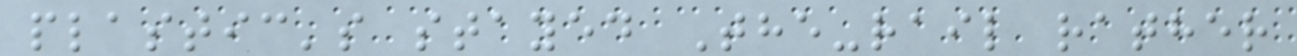plastic's stayed The-rail rather
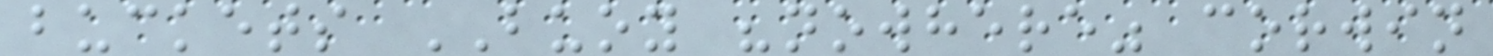buckets BUOY "nowhere" corwin
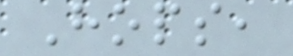Hops,
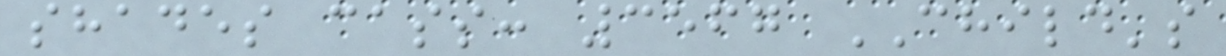shades cass: 3567 CHILD's
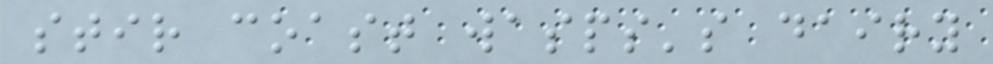stir coast wasps's dairy
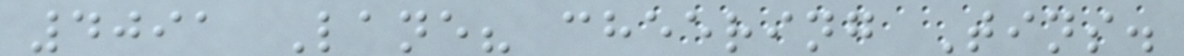4091 Lane? cheering Tins.
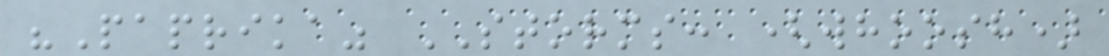"Paprika" STORMS: (whoosh)
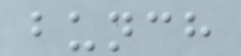bunch
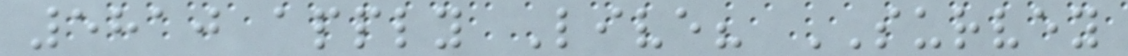5810 apply Live? SURVEY
